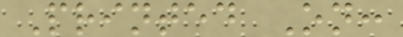Printed On:
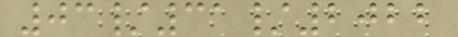03/31/2022
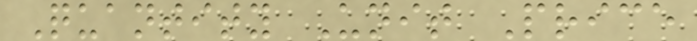Quantity Unit Price
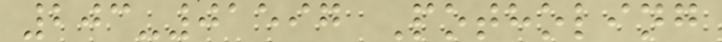203-01597 Potholing
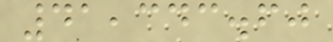41,343.60
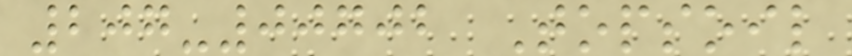207-00702 Topsoil
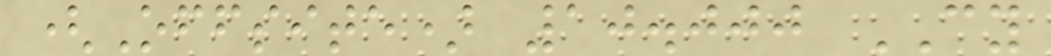(Offsite) 10.000 CY
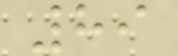89
